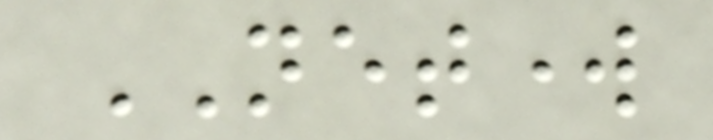NETWORK
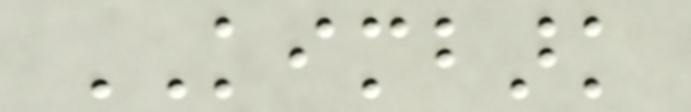KIMBARK
